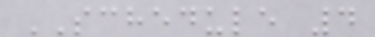SCHEDULE 4
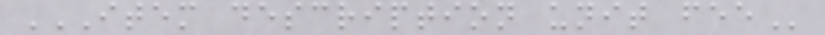ITEM DESCRIPTION UNIT FEE
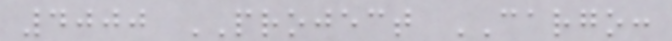4000 PROJECT CARGO:
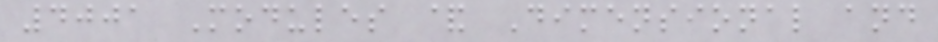4001 Modules & Dimensional and
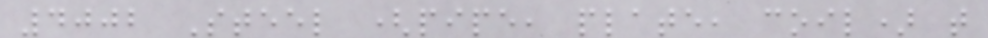4002 Steel (pipe, plate, coil) t
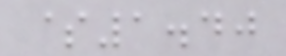$1.40
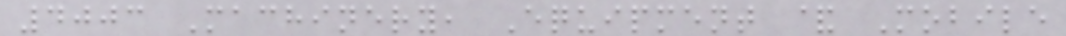4003 Machinery, Equipment & Mobile
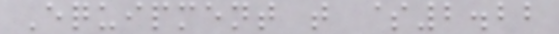Equipment t $2.22
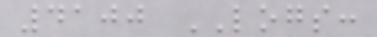4100 LOGS:
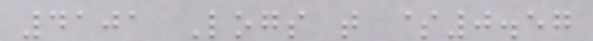4101 Logs t $0.57
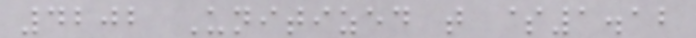4202 Unitized t $1.12
